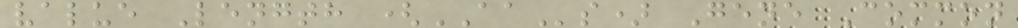value Length (AAs) Gene Common
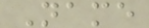Name
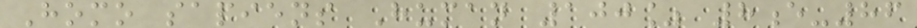Homo sapiens Human 100% 8e-86
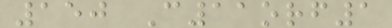150 C11orf1
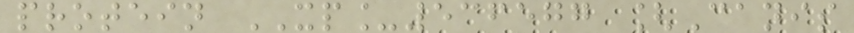protein XP_536577 [Canis
